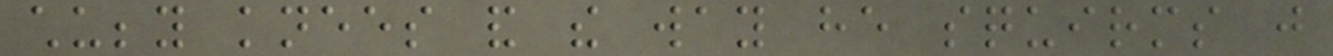chubby knees and the way he squirms just
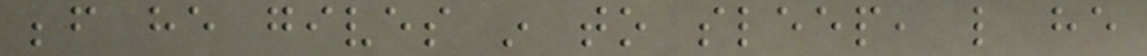before he gives in to sleep, like he
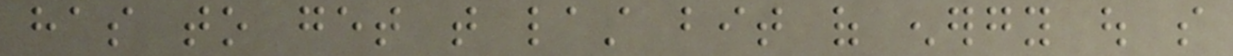has to get that last bit of energy out so
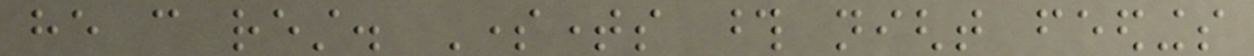he can rest. Sometimes those night feedings
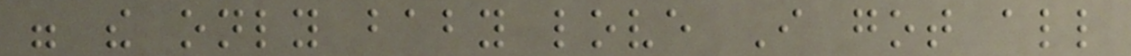were the only baby love I got all
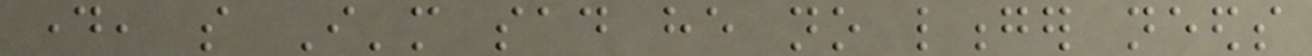day, so I'm sad he no longer needs
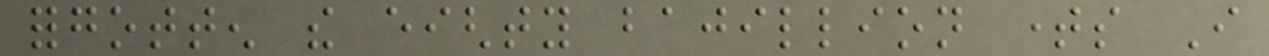forgotten the eighty bajillion times I
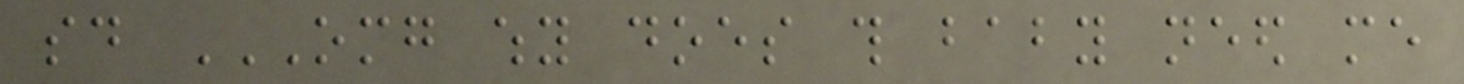said OMG WHY DOES THIS BABY NEED ME
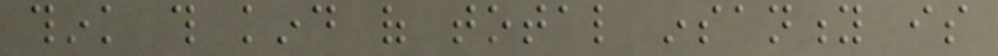think this kind of total insanity is
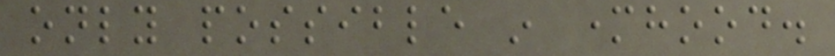only possible in motherhood.
